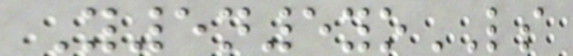Y5n5yoLS
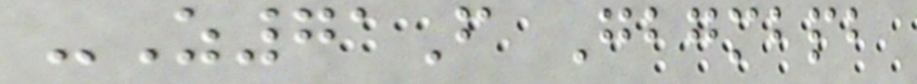-Z71F Gbgmbpb
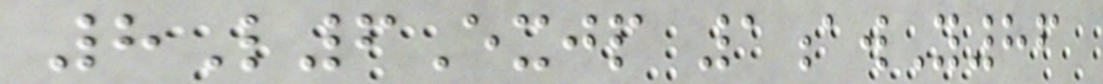8L6Exjp 1awY86
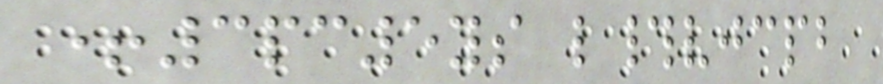+3pc5ys l#vjcpb
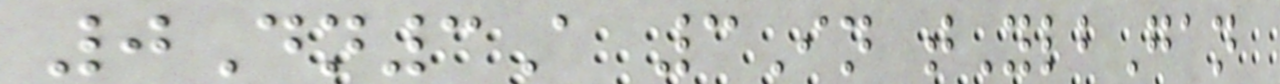0Dn3A 3In tYlbGan
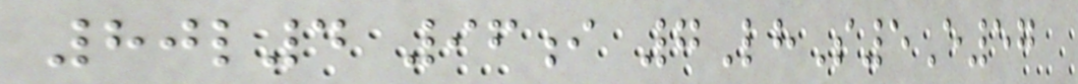80l4 96i 7LhS5E57
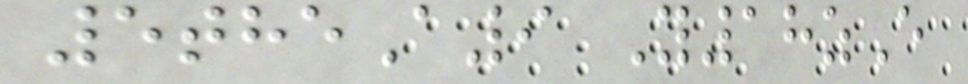5theA9 Y18zE
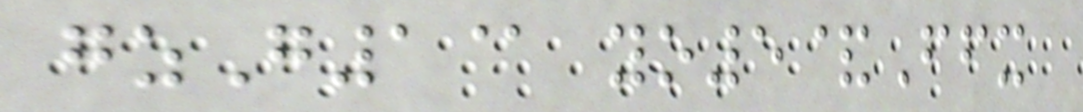gzG1@ yo5&Ffx
